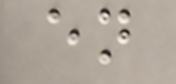en
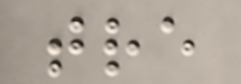tre
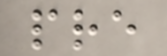pre
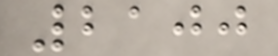2100
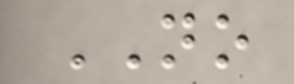NO
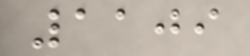1109
